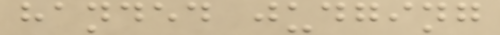handed judging
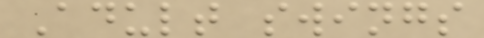Adult swings
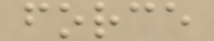force
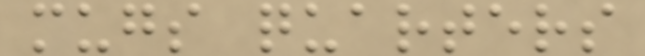mugs quarters
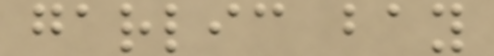garlic bay
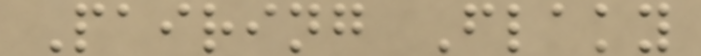Pairing Flaky
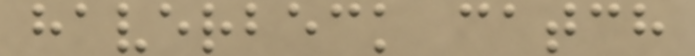haverbeck catch
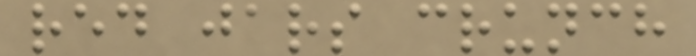red jars crunch
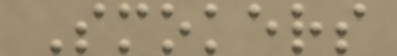Smokers
